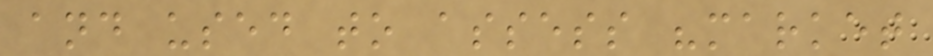and used to assess "market
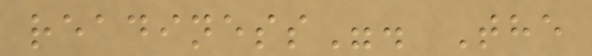readiness". The
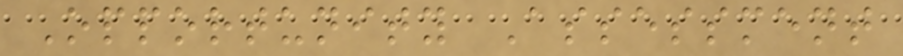Opportunity Assessment
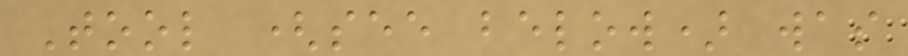Tool (see below) was
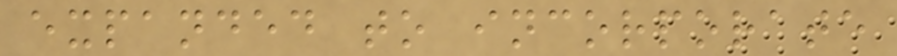expanded to incorporate
